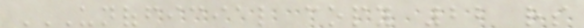UNOFFICIAL COPY 22 RS
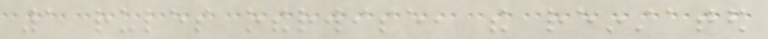1 rules otherwise, the reinstated
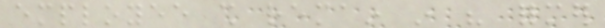employee shall remain in his former
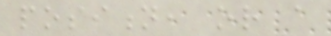position, or a
